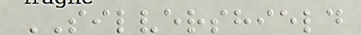SILVERSHIELD
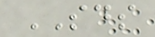SDS
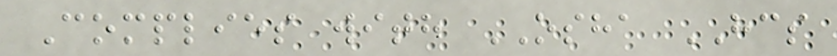Complies with OSHA HCS
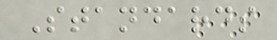Standards
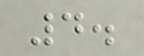4.
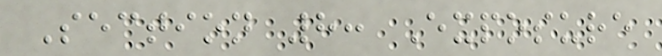Section 8: Exposure
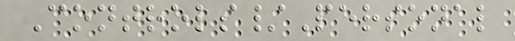Controls/Personal
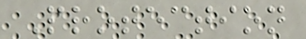Protection
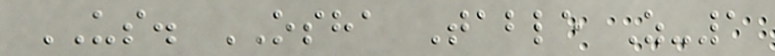US. OSHA Table Z-1
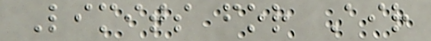Limits for Air
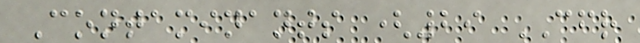Contaminants (29 CFR
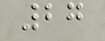27
